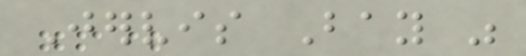Jervis Bay was
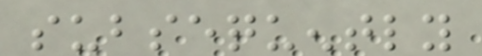subsequently
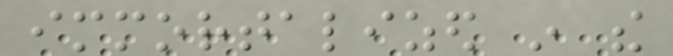immortalized in the
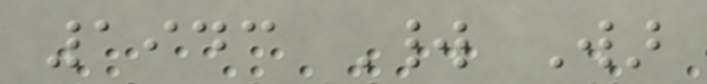1943 World War
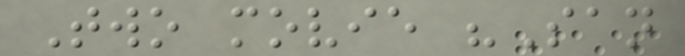Two movie "San
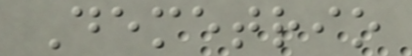Demetrio
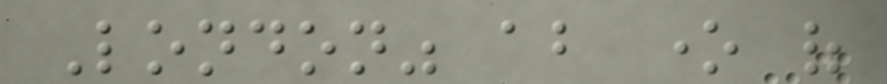London" about one of
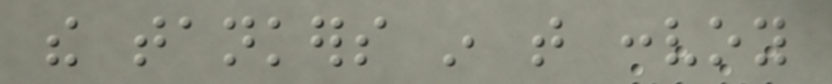the tankers in that convoy
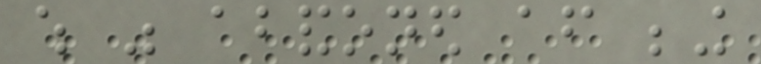which was abandoned after being
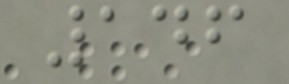146
